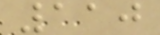110
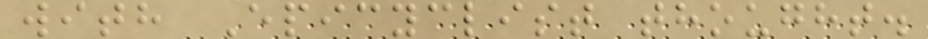with Epicyclist thought.
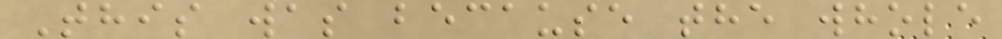This was because the whole
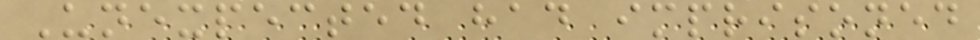Unexpected had imprisoned
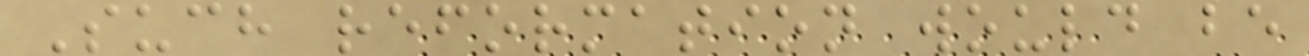Such reformation would be
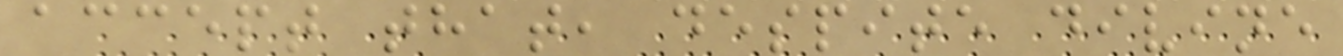accept that, despite divine
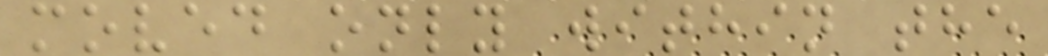moved only within the
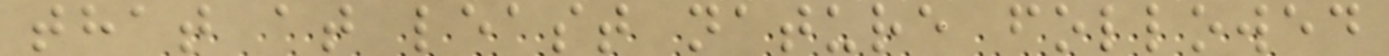that at least nature followed
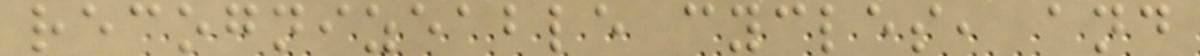recognizeable cycles, and
